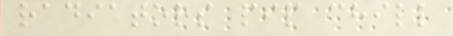radiators pip chill
